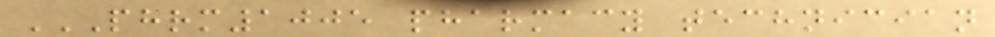PHRM1005 PHARMACY TECHNICIAN
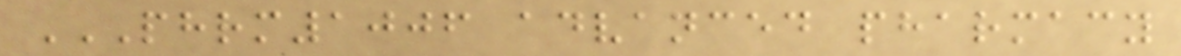PHRM1006 ADVANCED PHARMACY
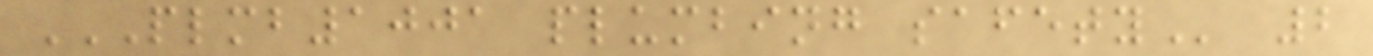PLMB1001 PLUMBING SAFETY 2
